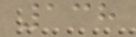138
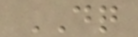DQ
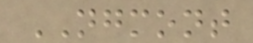NGMONT
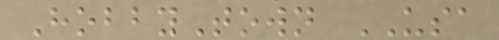HobbyTown USA
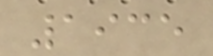1935
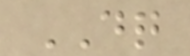DQ
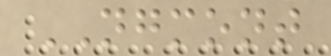NGMONT
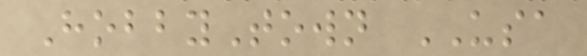HobbyTown USA
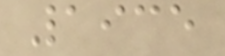1935
